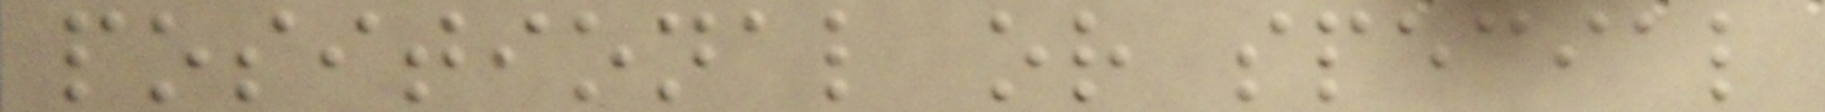positional or special
